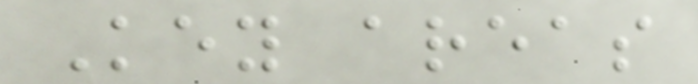Key areas
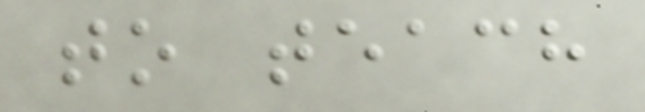to teach
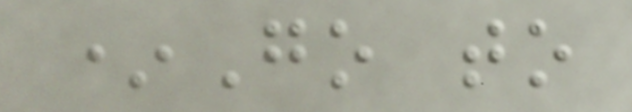*Go to
